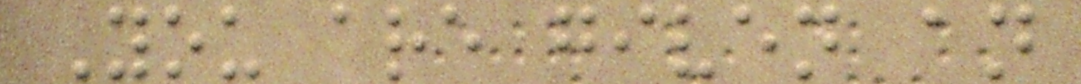You are given an
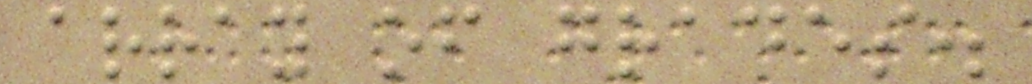array of grades.
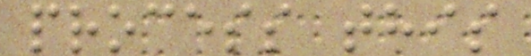process this
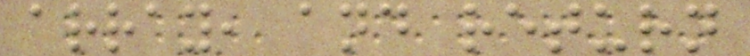array, and return
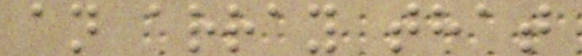an array that
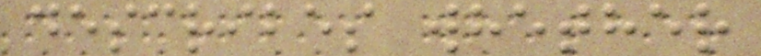describes whether
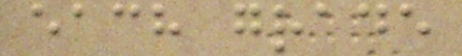each grade
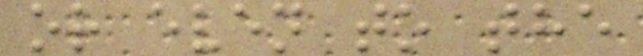or even to the
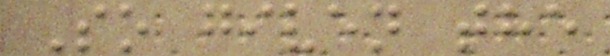So given the
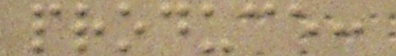produce:
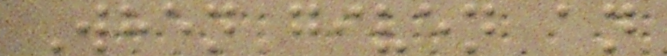When given an
